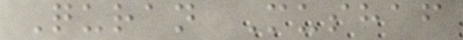Quran Mushaf
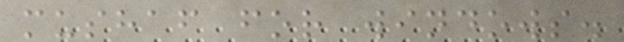mushaf for windows.
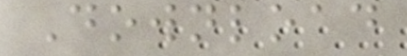Download
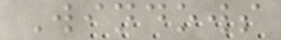Windows
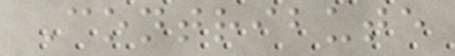Contribute
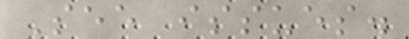See issues.
